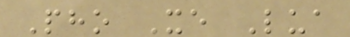Pho Xe Lua
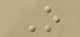O
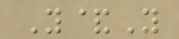Y&Y
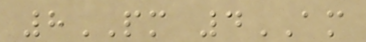8PM 4AM
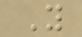Y
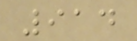914
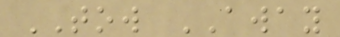TOW AWAY
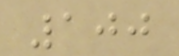100
